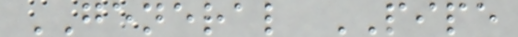GENERAL PIPE
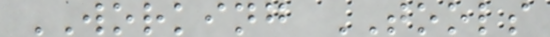WORKING TOOLS
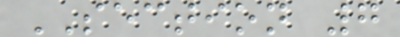SECTION 7
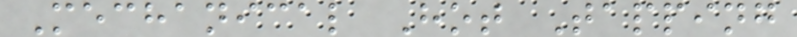Mechanical Hot Tapping
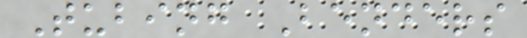Tubing Benders
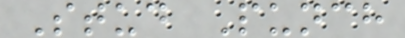Stud Punch
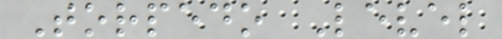Torpedo Level
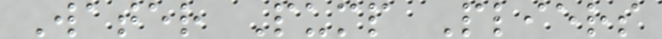Water Pump Pliers
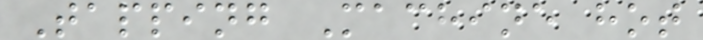Tapping Machine hot
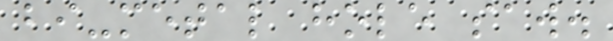bi-metal hole saw.
